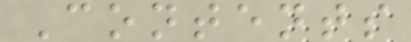Contents
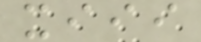xiii
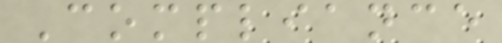Compliance
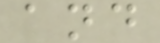and
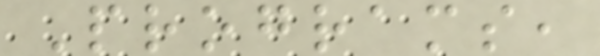Programs,
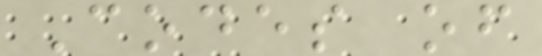Codes of
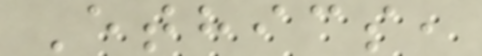Ethics,
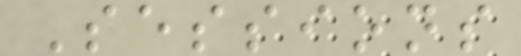Sessions
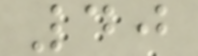40
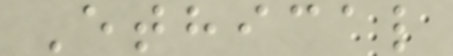Ethical
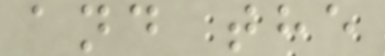and the
